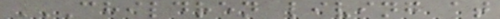CHILDREN LIVING AT
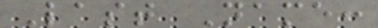Last Name:
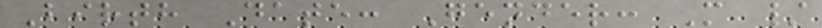Birth Date: Gender: M /
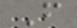F
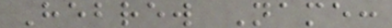Hebrew Name:
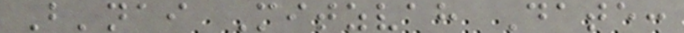B'nai Mitzvah Date:
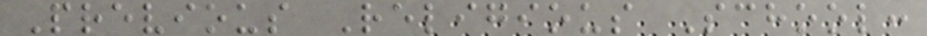Previous Religious School:
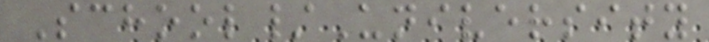School/University
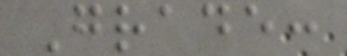Grade:
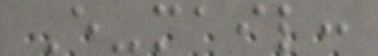E-mail:
